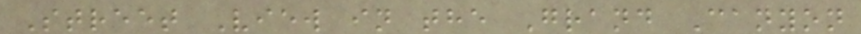Street View in the Grand Canyon
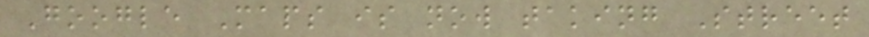Google Maps is now taking Street
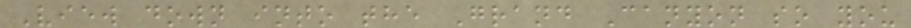View down into the Grand Canyon so you
